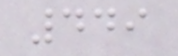449
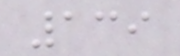139
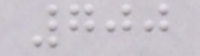700
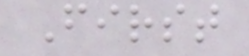First
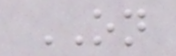ON
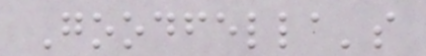Goodfella's
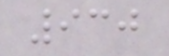930
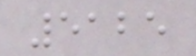5125
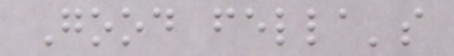Good fella's
